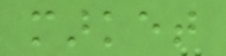market
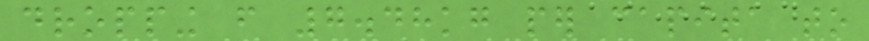dropping from 7.48kg per capita to
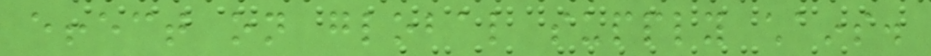effect on global supply chains.
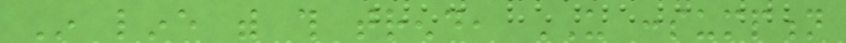In line with this trend, US consumption
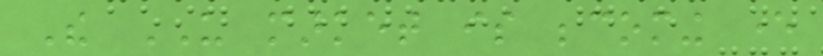The US market is becoming ever
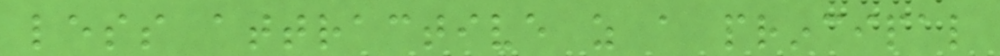less attractive as a principal
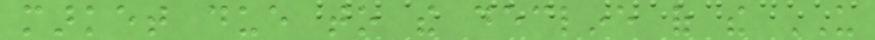market due to the decline of the US
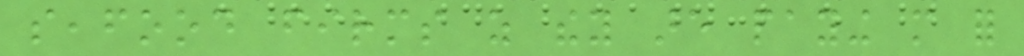seafood firms as they are paying more for
